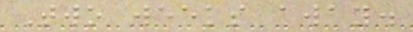Two weeks away.
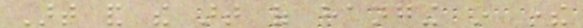Art and the art of hanging in there
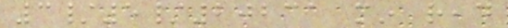3/5/20231 min read
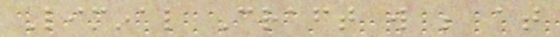Liminal Craft will be at
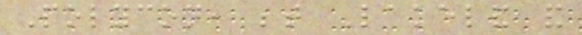Polycon, between Lakeland and
